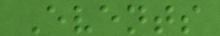Events
